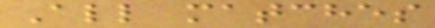All matches
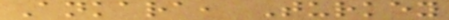Ankara, Turkey
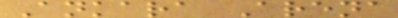Ankara Arena
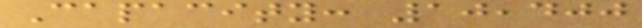Capacity: 10,400
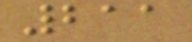211
